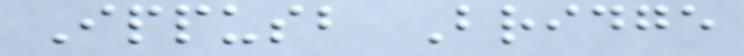Ippusb Bridge
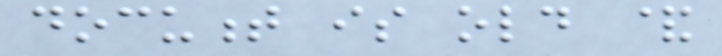document is old &
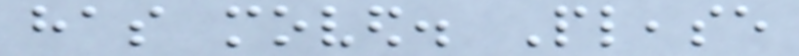has moved. Please
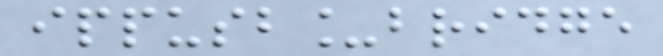ippusb_bridge
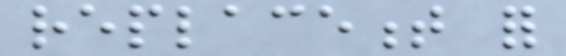replacement for
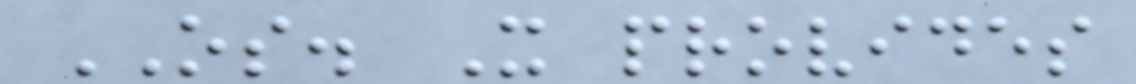OS. It provides
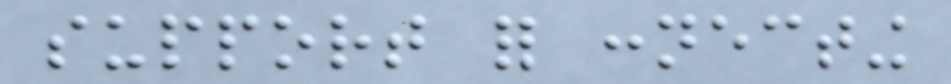support for connecting
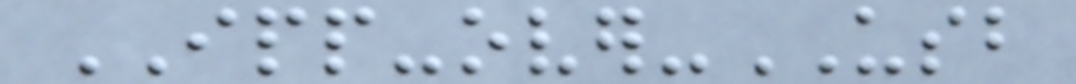IPP-over-USB
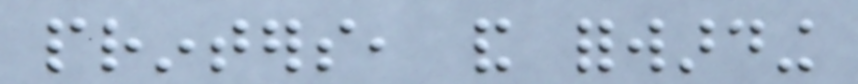printers, and forwarding
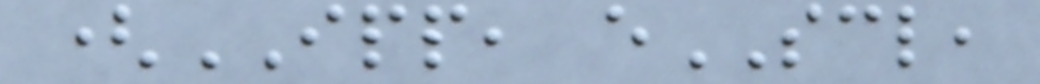(IPP, eSCL,
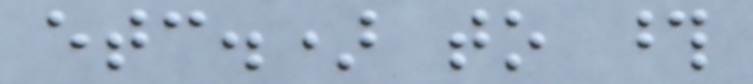etc.) to those
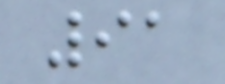91
